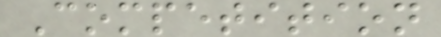Competition
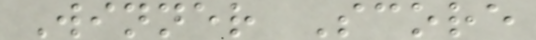Winner Score
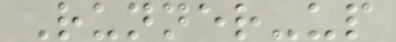Runner-up
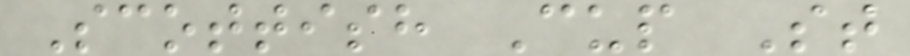Scottish Cup St
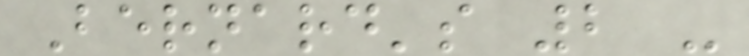Bernard's 2 -
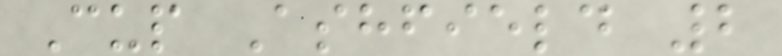Cup Ashfield 2
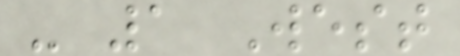- 1 West
